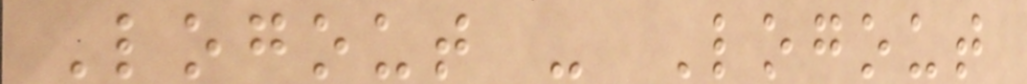Logout - Logout
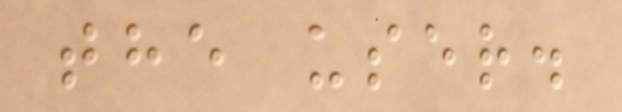the user.
